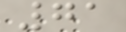71
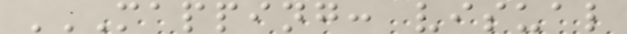MAPPING: VISUAL
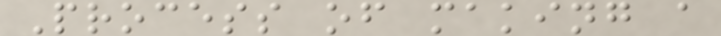Process of making a
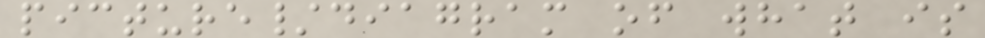picture/diagram of what is
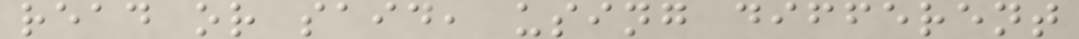read or said, using different
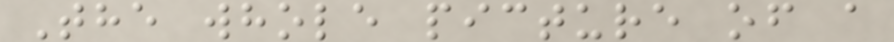The whole picture of a
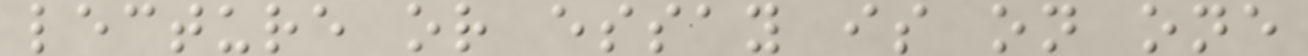lecture or essay is on one
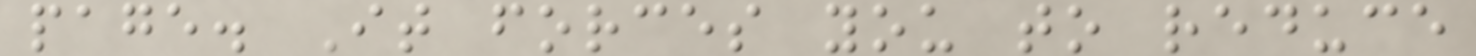page. It forces you to reduce
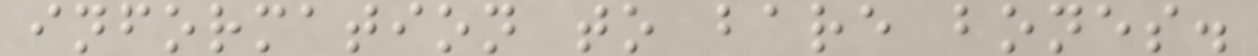information to bare bones.
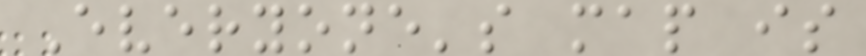Everyone's map is
